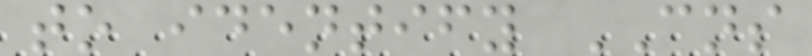to identify CNS
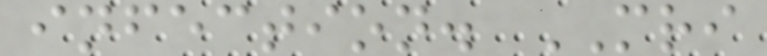infection. MRI
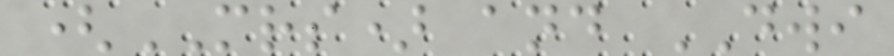(MRS) and DWI
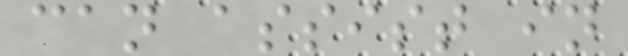can assist in
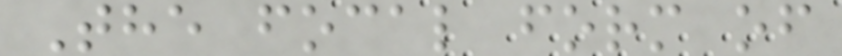The focal form of
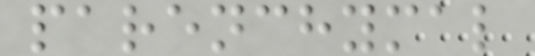parenchymal
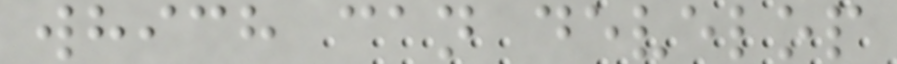which can develop
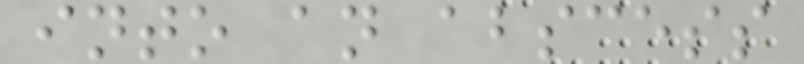into an abscess
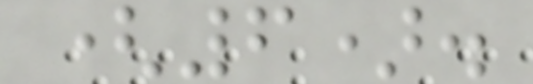(6).
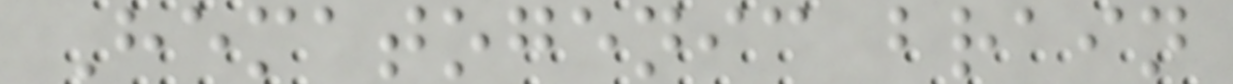Hematogenic brain
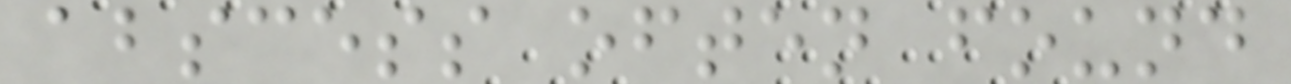abscess often found
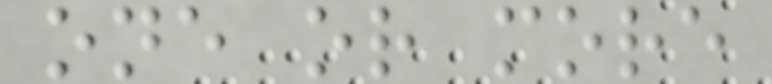one or more
